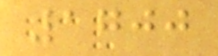1700
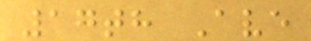17th Ave
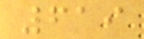619
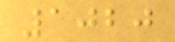1020
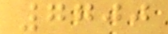7700
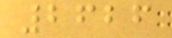2626
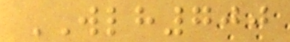WLH700
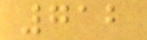712
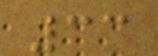33
